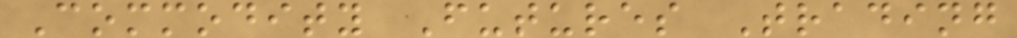Commodity Futures Trading
